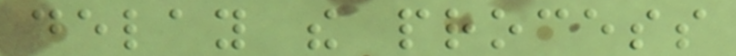delay the process
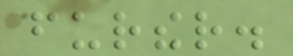further.
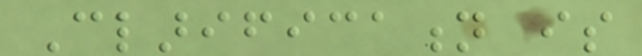Clarification is
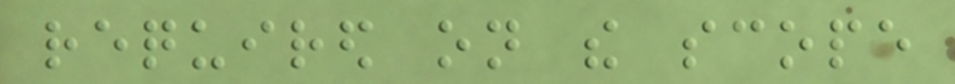required on the scope
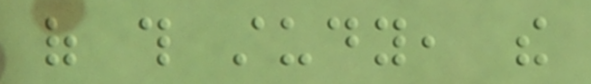of this study, the
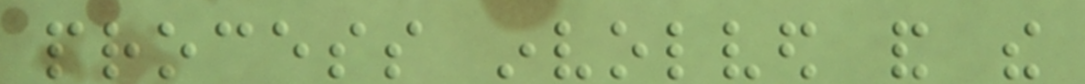process involved and the
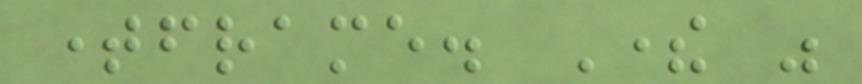timeframe. There was
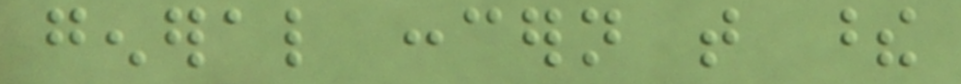general concern that these
